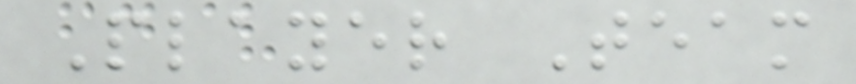Player Team
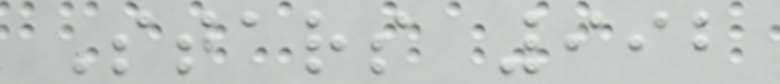Stars 992
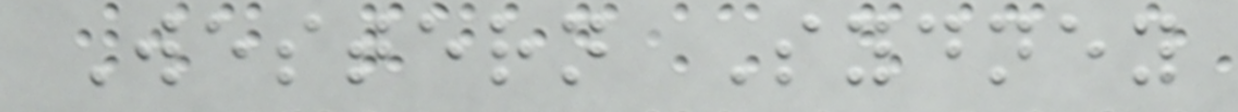Western Sydney
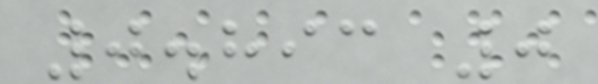0.893 0
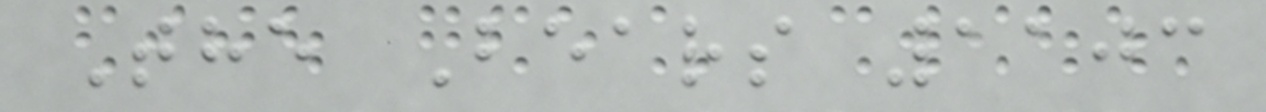The Bears 1103
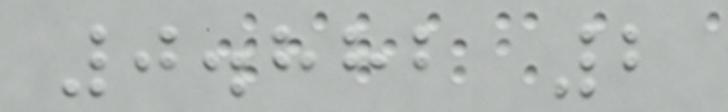0.882 2
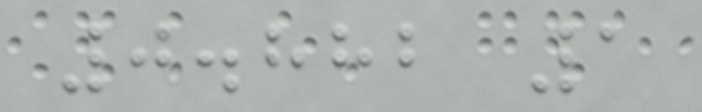0.882 1
